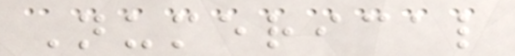Numerical
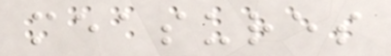measures
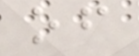of
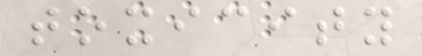toxicity
